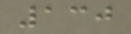130
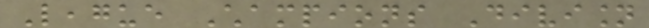League Champions Division
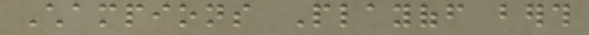Champions Playoff berth
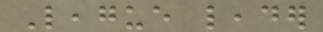League leader
